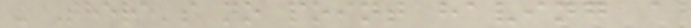- There's no point having a
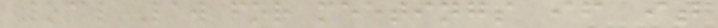Local Law for meetings if it
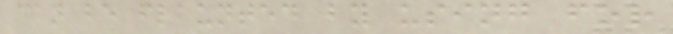can be flaunted by using for
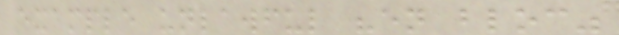example unlawful "en bloc"
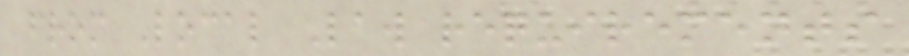from Local Law requirements
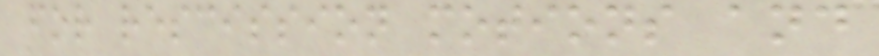for rescission motions and
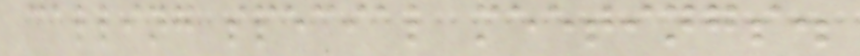calling special meetings.
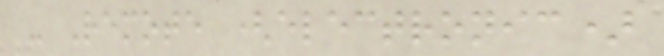- Remote (electronic)
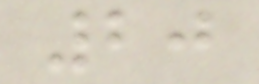20
